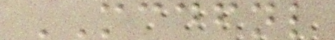MCDFNL
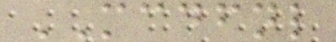MCDFNL
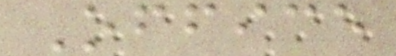Office
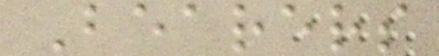Bearers
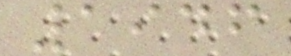1946
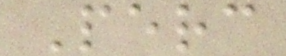Perc
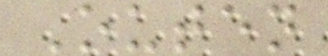Outen
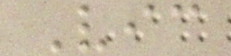Vic
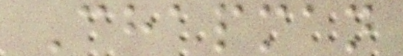Chapman
